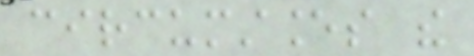circumstances the
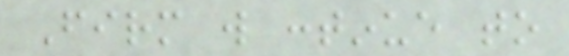Firm will continue to
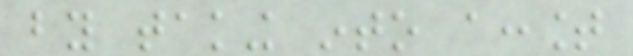by taking into account
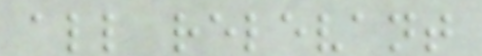all relevant
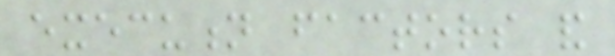execution factors and
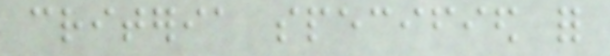criteria specified for
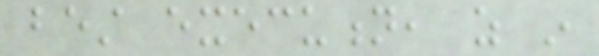best execution, as in
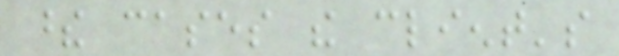these cases the client's
